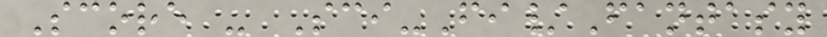Score - Sci-Fi/Fantasy
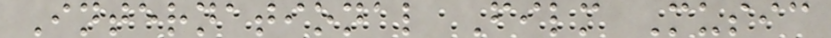International Film Music
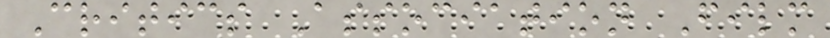Critics Association Film
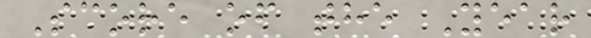Score of the Year
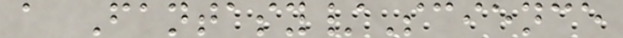a Fantasy/Science
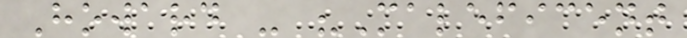Howard - "Maleficent
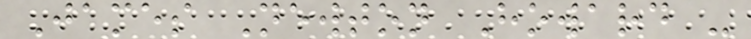James Newton Howard -
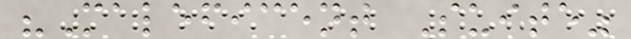"Maleficent Suite"
